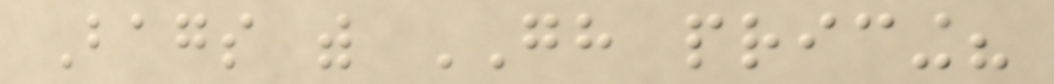Bags with GH pricing?
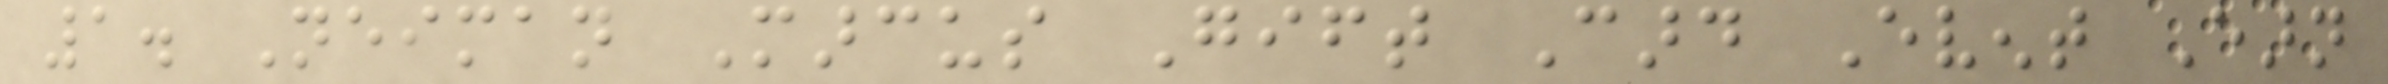1. Neiman Marcus Gift Card Event Earn
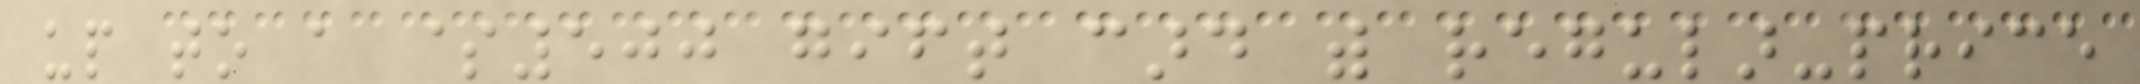up to a $500 gift card with regular-price
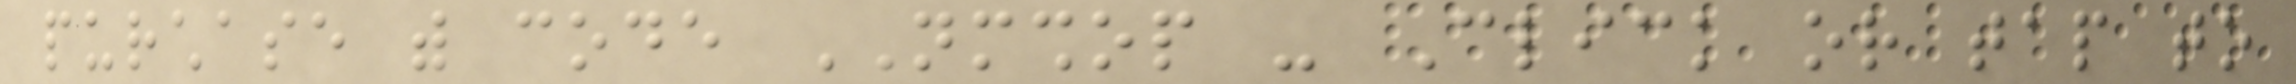purchase with code NMSHOP - Click or tap to
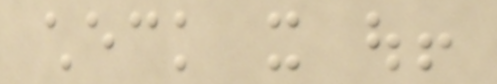check it out!
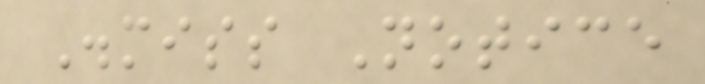Dismiss Notice
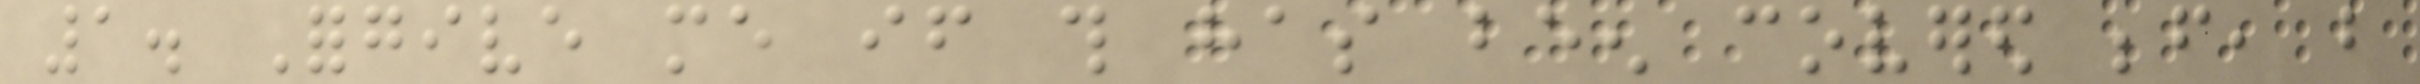1. Forgive me if this has been covered before, but
